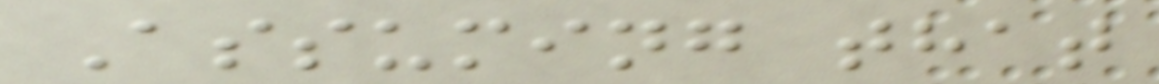Assuming that
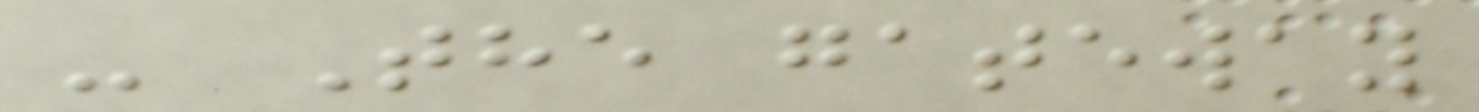- The gateway
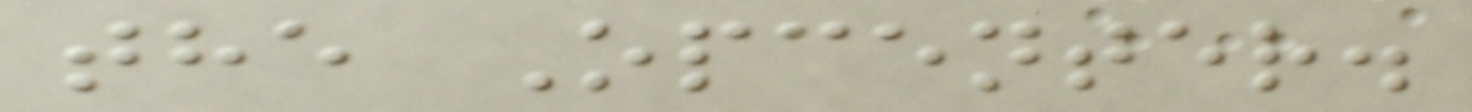the Opcenter.
